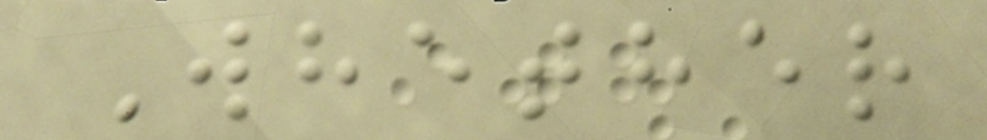Whether
